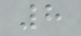8
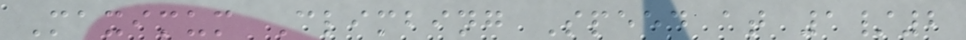Maximum Climbing Speed at 1/2
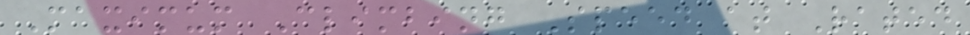Maximum Climbing Speed at Rated
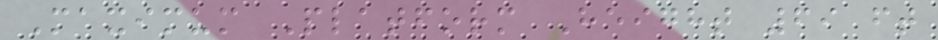Maximum Platform Height 69 ft
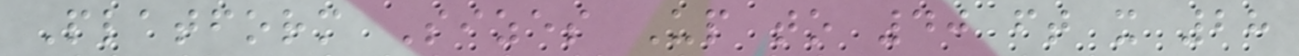Platform Sizes Up to 40 ft x 28
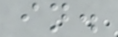in.
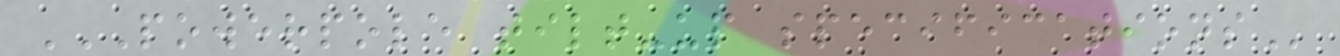POWERPOLE TILT-UP SPECIFICATIONS
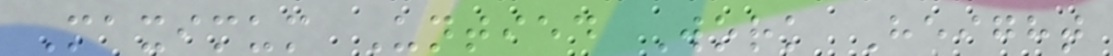Maximum Untied Work Height
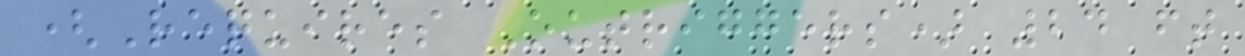(Requires Outriggers) 24 ft
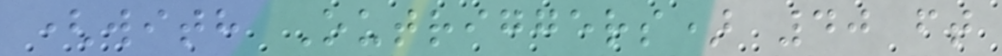(with Outriggers) 40 ft
